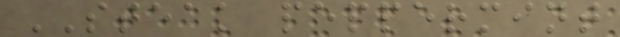STEAK peppermint
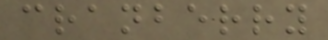cranberry
